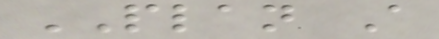PLAN A
